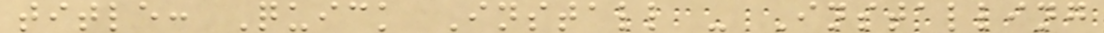title: Quick Install - Installing
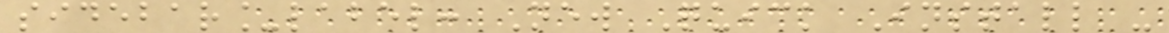sidebar_label: New Quick Install -
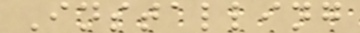Installing
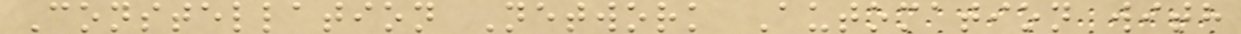Constellation Network Automation with
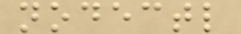nodectl
